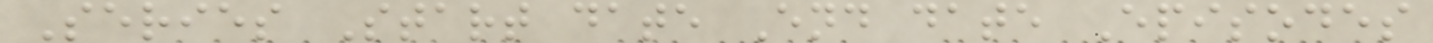Series Start date End date Episodes
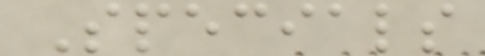Specials
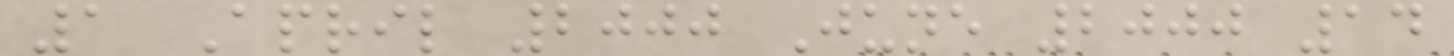1 April 2000 June 2000 14
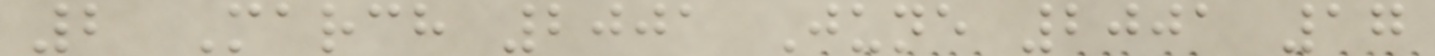2 March 2001 June 2001 17
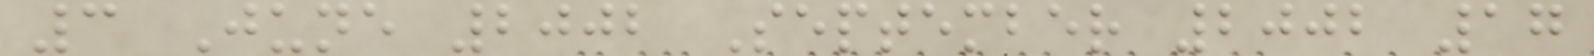3 June 2002 September 2002 17
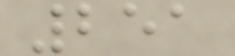251
